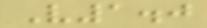V1.0
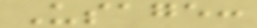Usage:
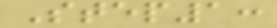Step1:
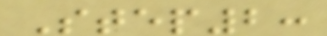Step2:
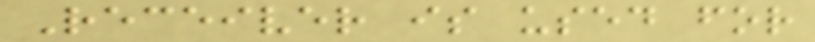Receiver is used for
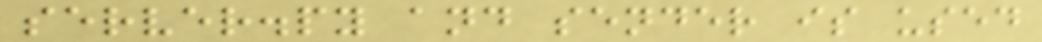server.py and sender is used
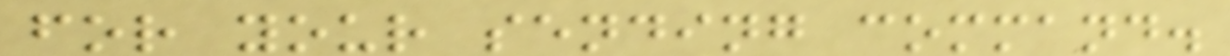for your sending command.
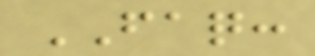FAQ:
